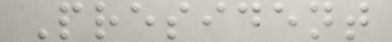President
